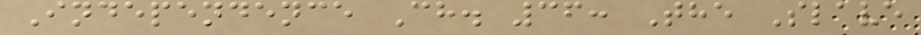Independence Ch. 36: The Slave
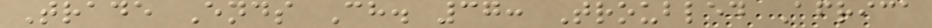Trade Ends Ch. 37: Troubled Africa
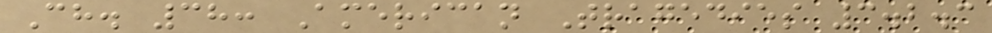Ch. 38: American Tragedies 3.2.3
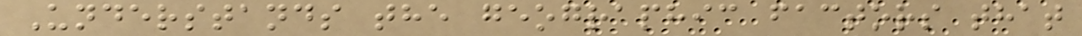Understands the geographic factors that
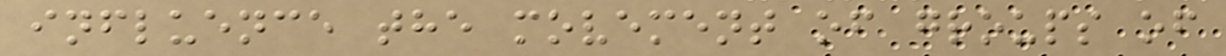influence the movement of groups of
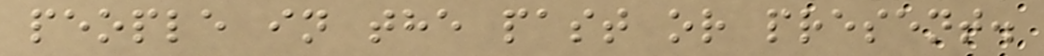people in the past or present.
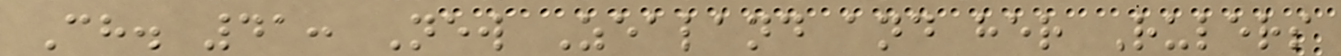Ch. 41: New Zealand and her Rulers
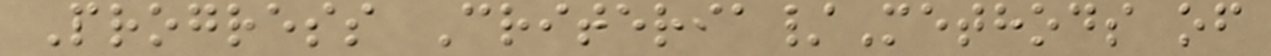Progress Criteria/Methods of
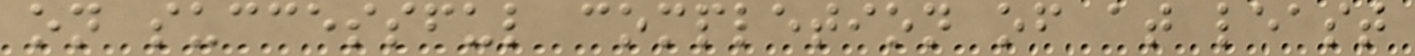on successful completion of at least
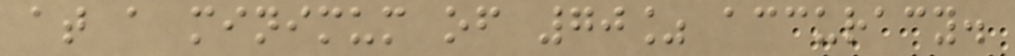at a minimum of 70% accuracy.
